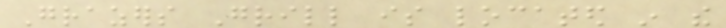Grazers Grill is located in the
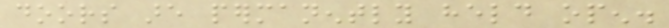doors are permanently held open.
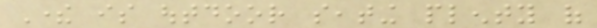There is outdoor seating plenty of
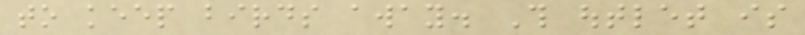to keep birds away. This outlet is
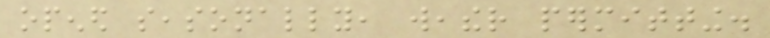opened seasonally, weather permitting.
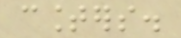counters.
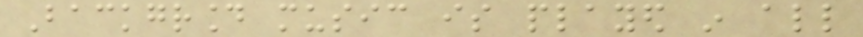Background music is played in all
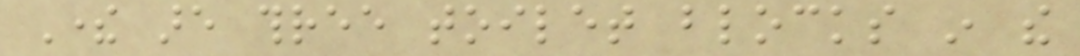There are three toilet blocks in the
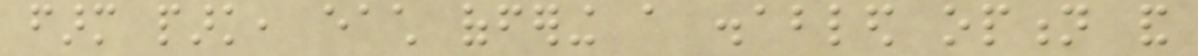farm park, each offering a disabled option and
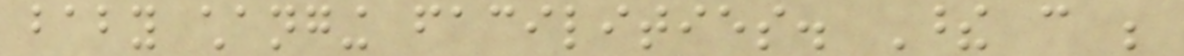baby changing facilities. These can be
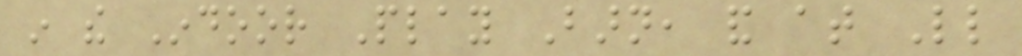in the Indoor Play Barn, and at Little
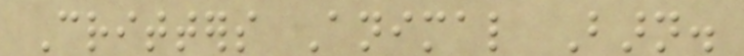Critters Animal Barn.
